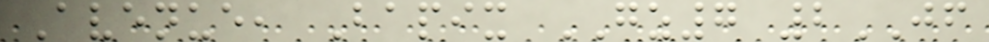Avenue, Bapix GZ7 2JF
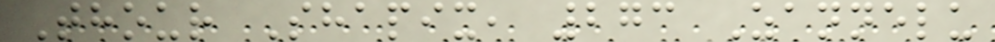Thour Shapix, 273 Zannelu
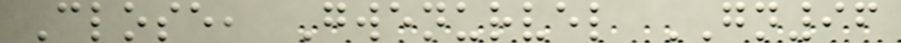Close, Gwenurvel GN96
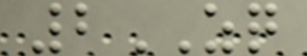2ZQ
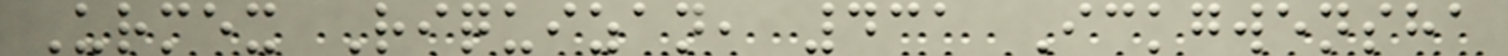Urmex Riquizan, 431 Ickgwensha
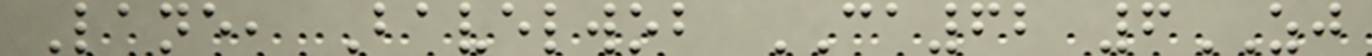Lane, Bavelwob CA62 6ZJ
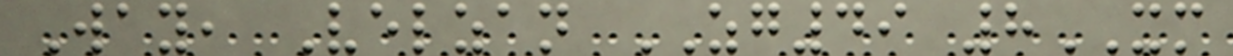Way, Velzan ZG49 8XM
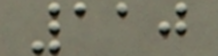110
